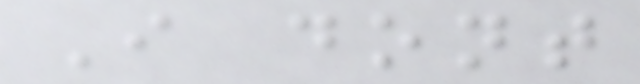I dont
